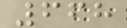668
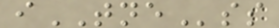iTNEss
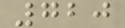720
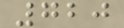720
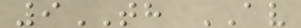9TH AV
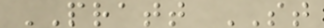PRATT ST
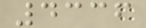4336
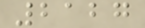2127
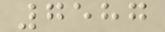7587
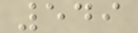549
